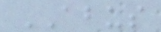ABUS
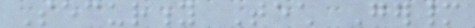Security Tech Germany
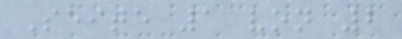Seite 1 von 2
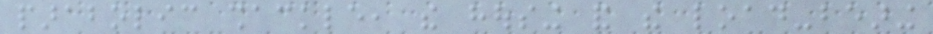parabolic shackle, the housing and the load-bearing
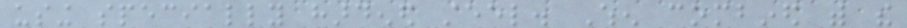using specially hardened steel. When combined with the
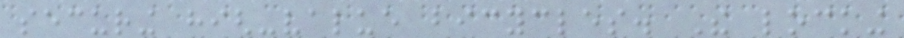securing high-value bicycles. The locking
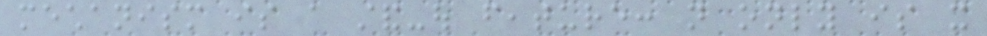mechanism is a stand-out feature: not only is it
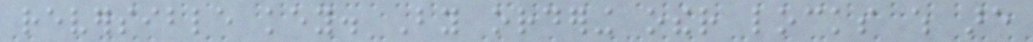reversible key. By ordering other locks which are
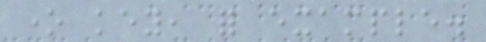one key, for example.
